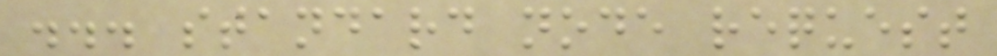... standard node request
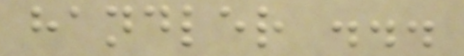handler ...
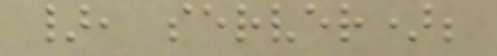}, server);
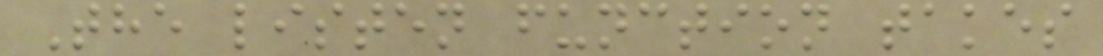The listen function takes
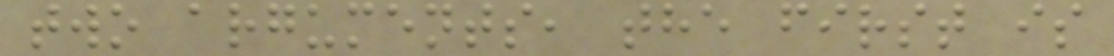two arguments, the first is
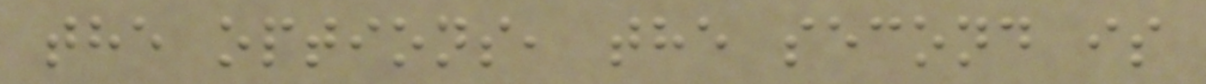the options, the second is
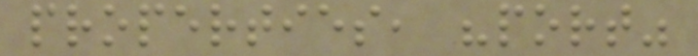properties, "port"
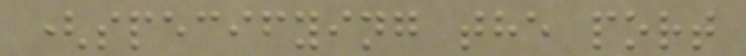(specifying the port
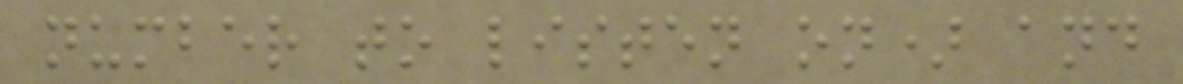number to listen on) and
